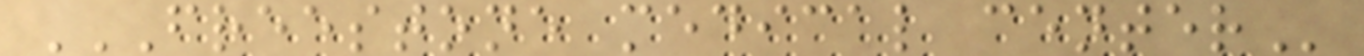FREESTONE MEDICAL CENTER
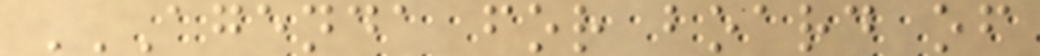AGENDA FOR BOARD OF
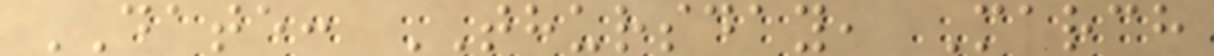DATE: THURSDAY, March
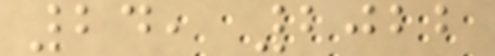24, 2022
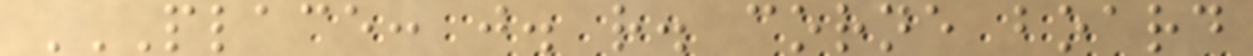PLACE: J. R. CORNE BOARD
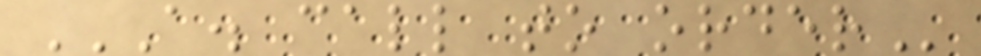A. CALL TO ORDER
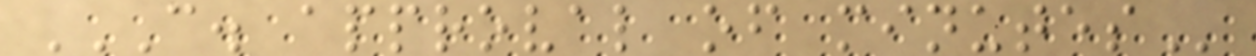C. APPROVAL OF MINUTES
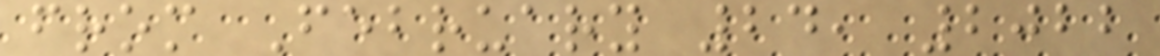from February 24, 2022
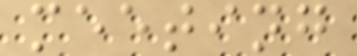meeting
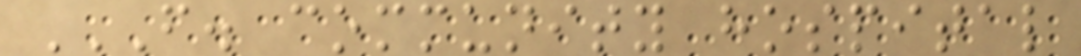F. COMMUNITY HOSPITAL
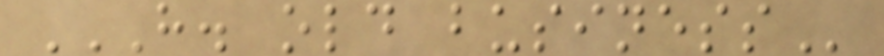H. OLD BUSINESS
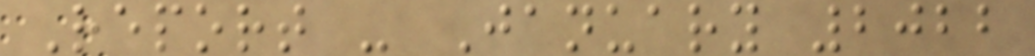Report - January 2022
